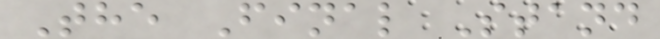The Final Stand
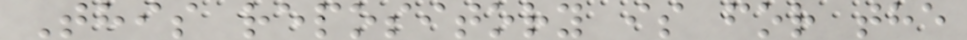This repository is for the
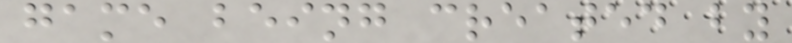game being created by
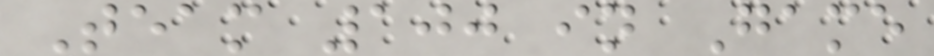Team 100 in Game
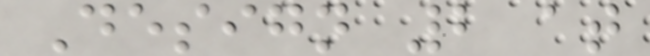Design 2 at
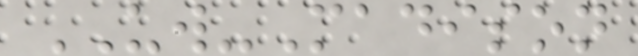UW-Madison
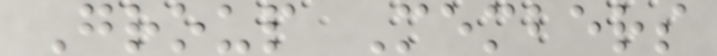Group Members
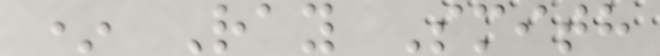* Ray Smith
